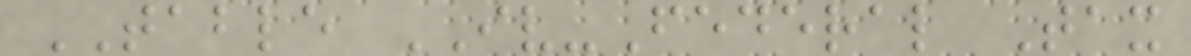TABLE IV-Federal Tax
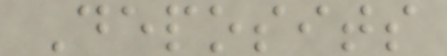Deposits
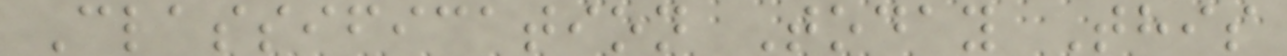Classification Today This
